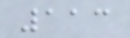113
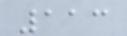113
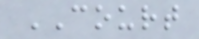COURT
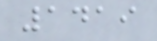1419
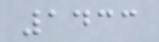1433
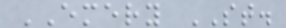EMERY ST.
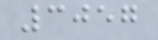3057
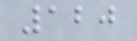120
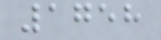1758
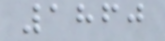1860
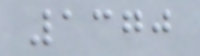1370
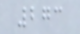273
